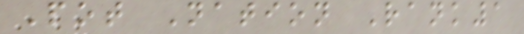Pot Nation Rank1
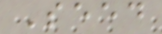Seed
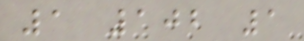1 102 1
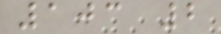103 2
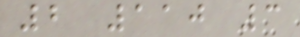2 110 3
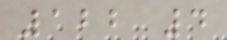122 4
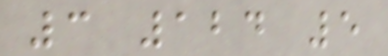3 124 5
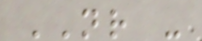NR -
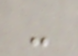-
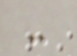-
